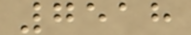7518
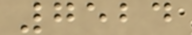7524
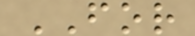FOR
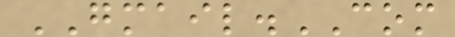GMAIL.COM
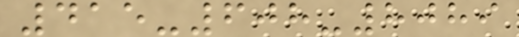415-608-8089
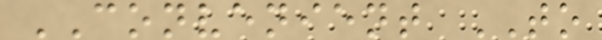CONVENIENT TO
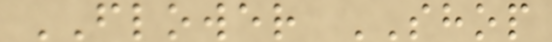FLOWER SHOP
